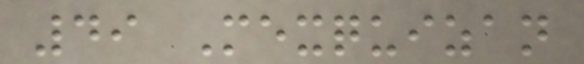49 Mexquizan
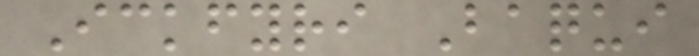Ickfyri Baqui
